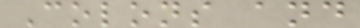Colons and
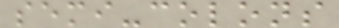semi-colons
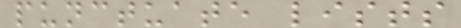punctuate lists
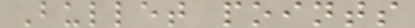Bullet points
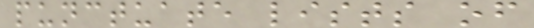punctuate lists of
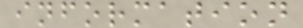information
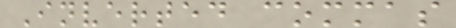Inverted commas
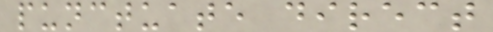punctuate direct
